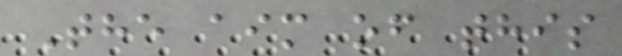The aim of this
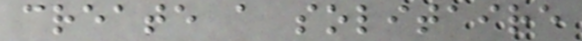create a solitaire
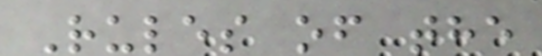Rules of the
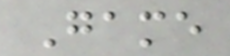Game
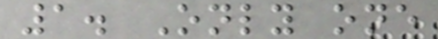1. Only one
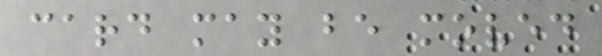card may be moved
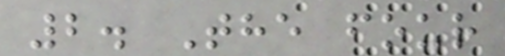2. The four
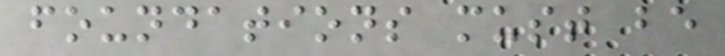foundations must be
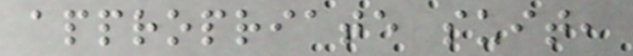appropriate suit,
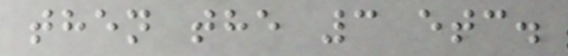then the 3 etc.
